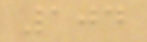104
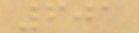601
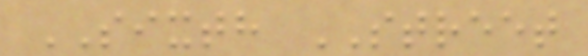SIXTH STREET
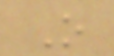O
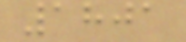1801
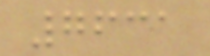7631
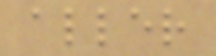aller
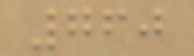760
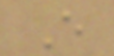E
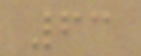63
